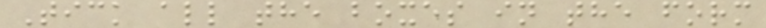Tick all the boxes in the form
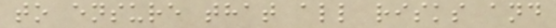to ensure that all risks and
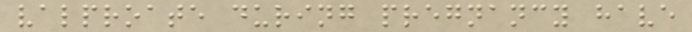valproate during pregnancy have
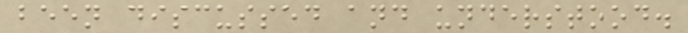been discussed and understood.
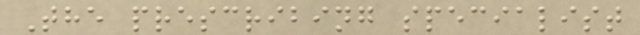The prescribing specialist
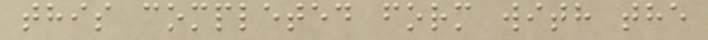this completed form with the
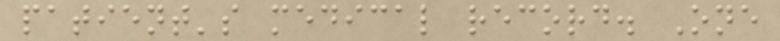patient's medical record. One
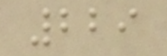229
